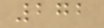272
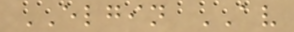ELGIN AV
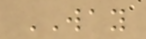WAY
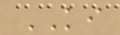KI
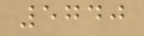5740
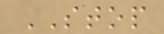STOP
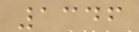1346
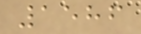1586
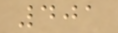401
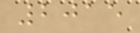2015
